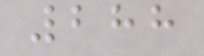288
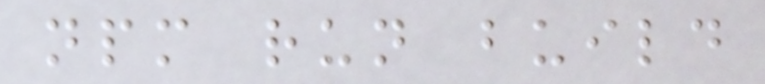npm run build
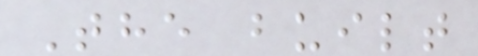The built
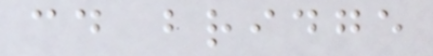cd bridge
